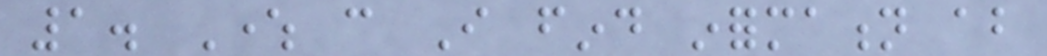1. Where can I find information about
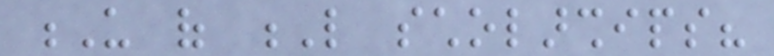U of L scholarships?
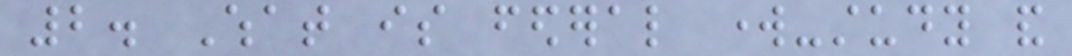2. What is federal work-study and
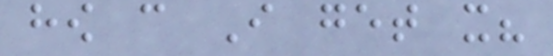how can I get it?
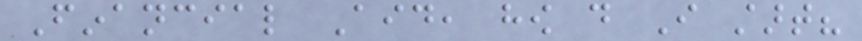Financial Aid, how do I start?
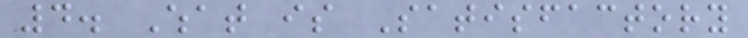4. What is Satisfactory
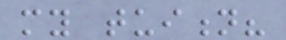my tuition?
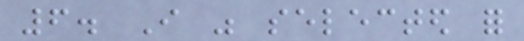6. I was selected for
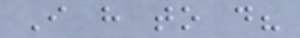I have to do?
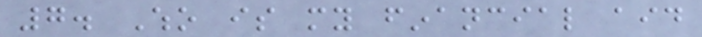7. Who is my financial aid
